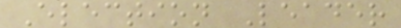Election Leader
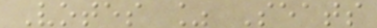Votes % Seats
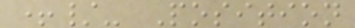+/- Position
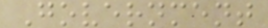Government
